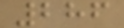286
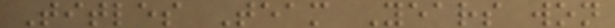Titles Team Years won
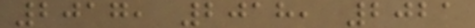2017, 2018, 2021
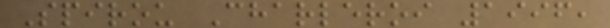Spirou Charleroi 1996,
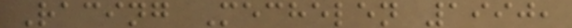Racing Mechelen 1990,
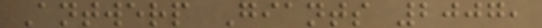Antwerp Giants 2007,
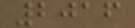2016
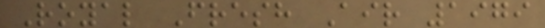Royal Fresh Air 1979
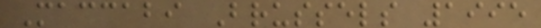Maccabi Brussels 1995
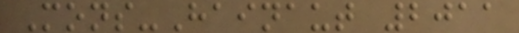Mons-Hainaut 2011
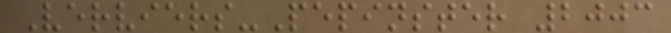Verviers-Pepinster 2003
